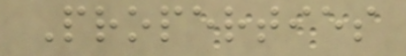Properties
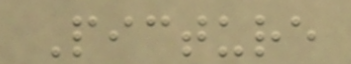Picture
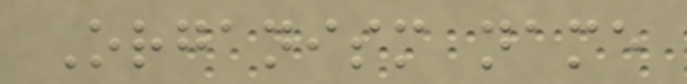Organism name
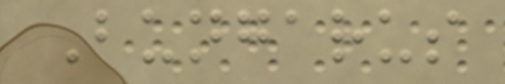Bungarus
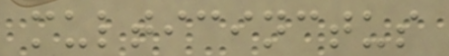multicinctus
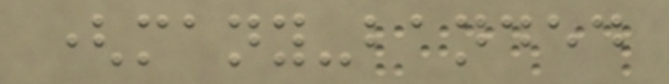(many-banded
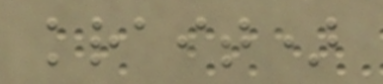krait)
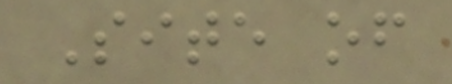Site of
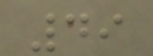49
